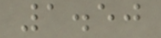1.50
